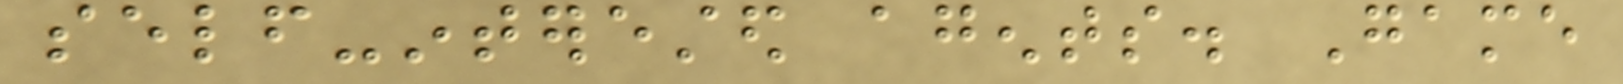self-interested agents. Game
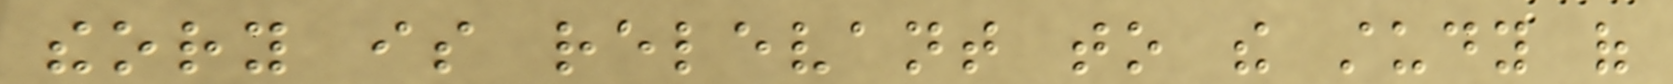theory is relevant to the study of
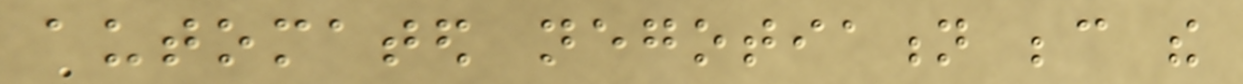automated negotiation because the
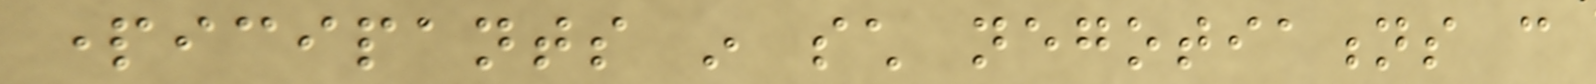participants in such negotiations can
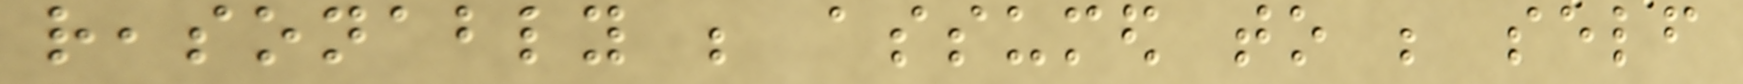reasonably be assumed to be self
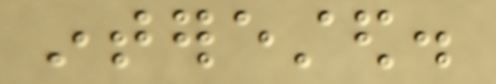interested.
